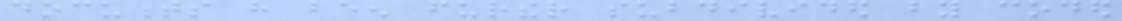documents have been further subdivided by coded
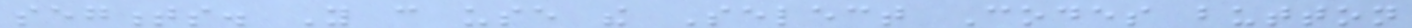segments. You can use the Select Codes button
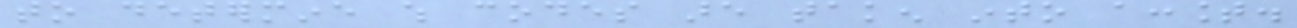to determine which codes are taken into account.
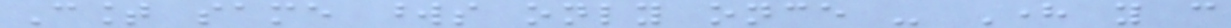Count same words only once - Here you can
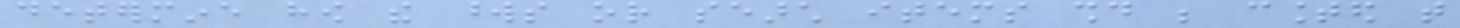determine how the words or search items should be counted that
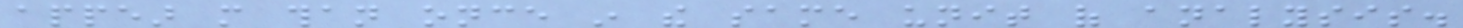appear more than once in the same unit of analysis.
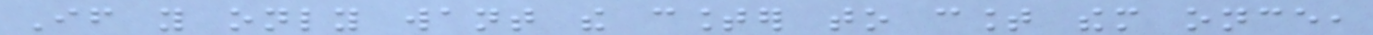If you only want the counter to count them once,
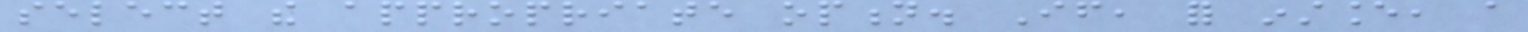select the appropriate option. If, for instance, a
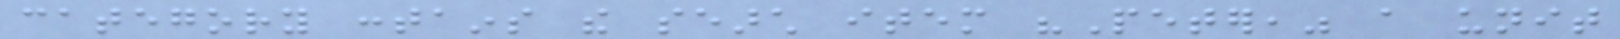category contains the search item "Peter," a unit
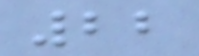22
